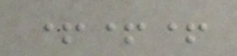+++
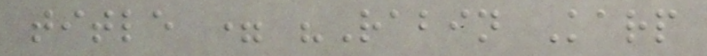title = "Rabin Karp
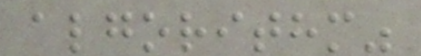algorithm"
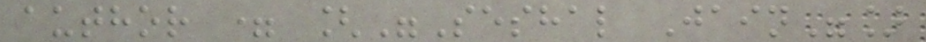author = ["Seshal Jain"]
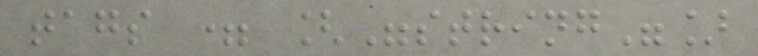tags = ["string"]
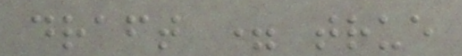draft = true
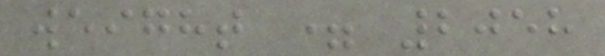weight = 2058
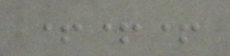+++
